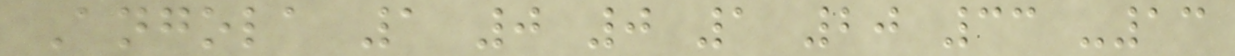Angola 1 0 0 1 20 33 -13
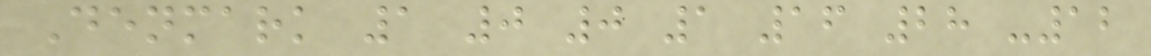Denmark 1 0 0 1 16 28 -12
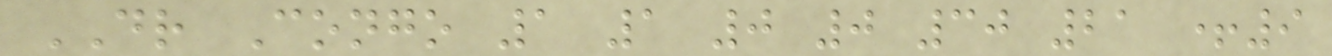DR Congo 1 1 0 0 30 21 +9
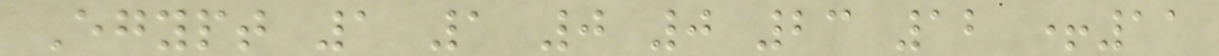Egypt 1 1 0 0 23 12 +11
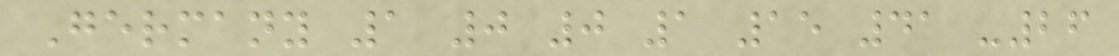Germany 1 0 0 1 15 41 -26
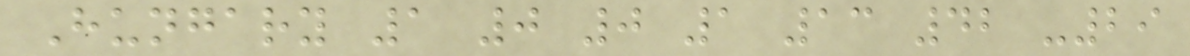Hungary 1 0 0 1 13 42 -29
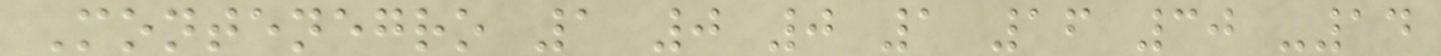Montenegro 1 0 0 1 16 30 -14
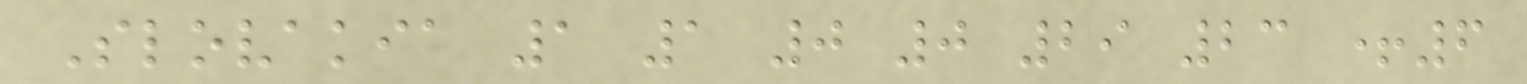Slovakia 1 1 0 0 29 23 +6
